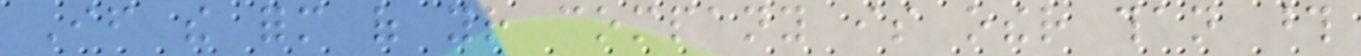If the form of your company is other than those
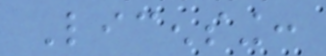Licensing:
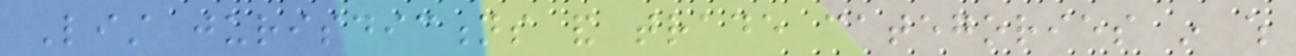List jurisdictions and trade categories in which
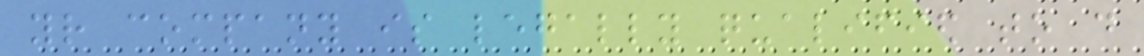your company is legally qualified to do
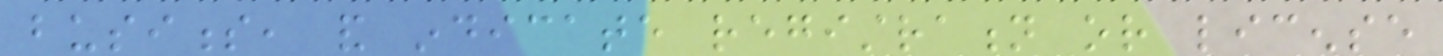business, and indicate registration or license
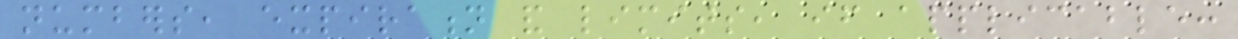numbers, expiration and limits, if applicable:
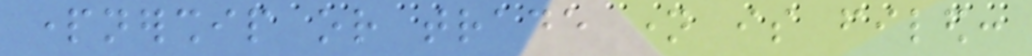partnership or trade name is filed:
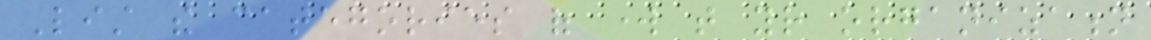List the categories of work that your organization
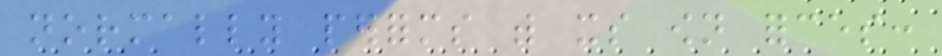normally performs with its own forces:
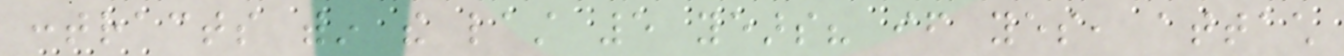contracts within the last 5 years? if yes, attach
